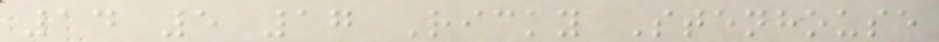14 5 17 Ricky Stenhouse
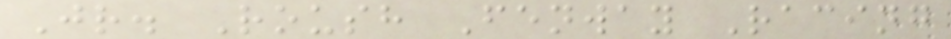Jr. Roush Fenway Racing
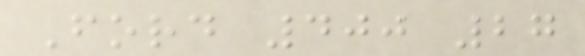Ford 400 27
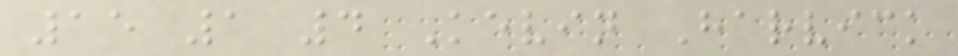15 1 4 Kevin Harvick
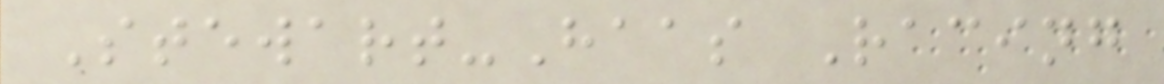Stewart-Haas Racing
